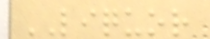LIQUOR
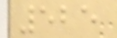525
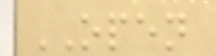OPEN
